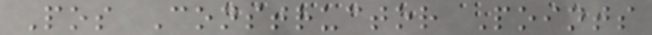Pos Constructor Points
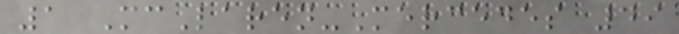1 McLaren-Mercedes 49
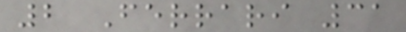2 Ferrari 31
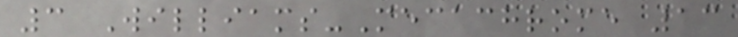3 Williams-Mecachrome 13
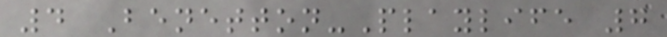4 Benetton-Playlife 7
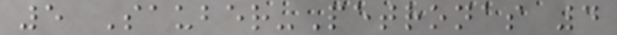5 Sauber-Petronas 4
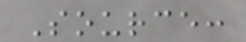Source:
